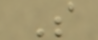S
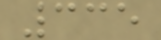335
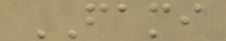FAMI
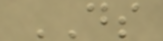DS
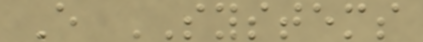E SYSTEMS
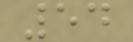54
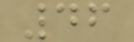46
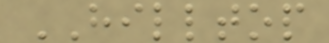HILLTOP
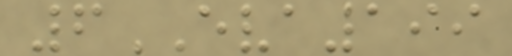6EVA199
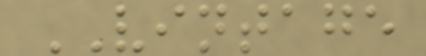VINTAGE
